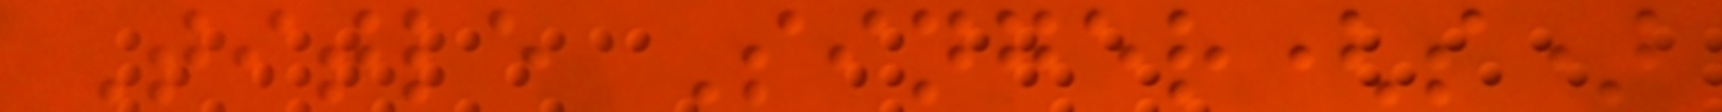Title Singer(s)
